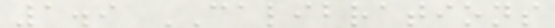1.9 CALIBRATIONS
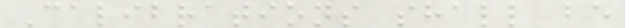Calibrations shall be
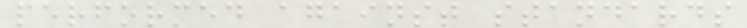performed against standards
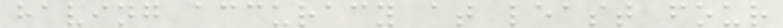having accuracy at least four
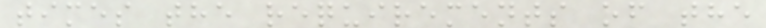times the requirements of the
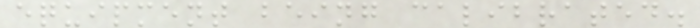equipment being calibrated.
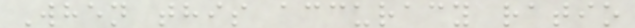When this accuracy ratio
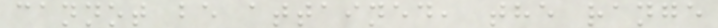cannot be attained, the range
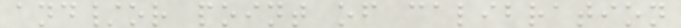and/or point of calibration
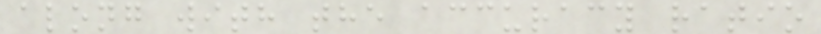along with the accuracy ratio
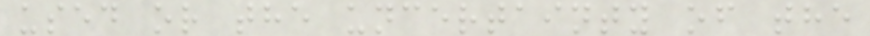used or the uncertainty of the
